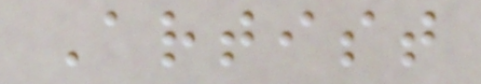Artist
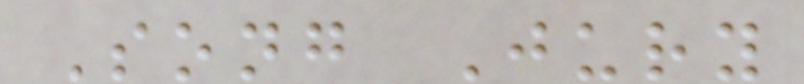Song Jury
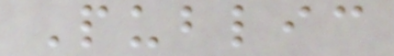Public
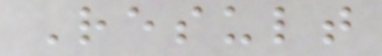Result
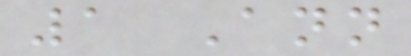1 Ann
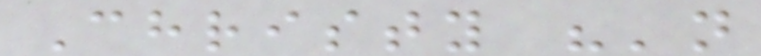Christy "'n
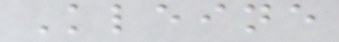Kleine
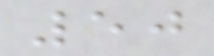50
